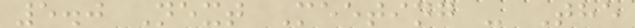5.0 Next Meeting - The
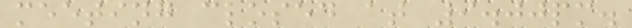meeting closed at 9.00pm.
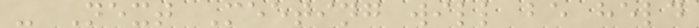- Next Meeting will be held
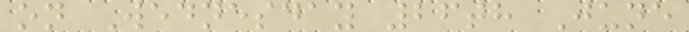on Wednesday 26th June
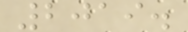2019.
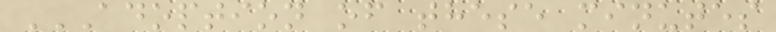ADOPTION OF THESE MINUTES
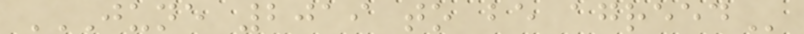JUNE 2019 TO BE AGREED
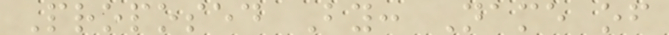Proposed By: Name of
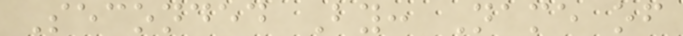Seconded By: Name of
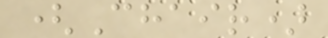(Chair)
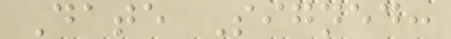Date Signed:
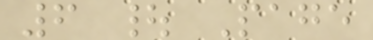6 | Page
